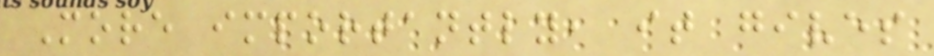More importantly, it gives
